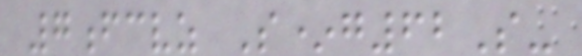7fcvz S*g62S-
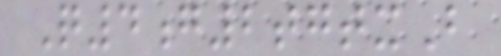Q4g2tgtxB
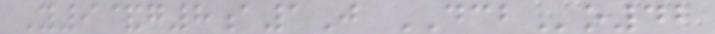Y9&g8a1J DCBo42
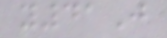y41J
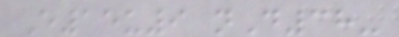E15u9 nD38-
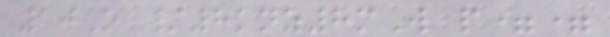10O /8knz8mW p==
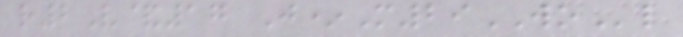r2V&17 J*M29WOl
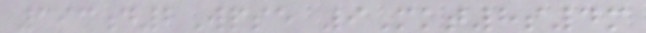393d2Wpse 9Mkt8s4m
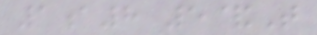1a8 5&T
